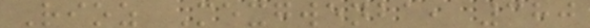Rioz Mexgwenba, 380
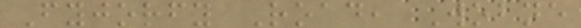Fyjorfy Road, Wobne
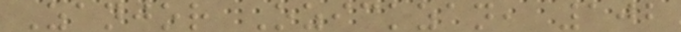Zanjor Ozickzan, 102
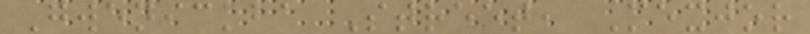Gwenickba Street, Mexjor
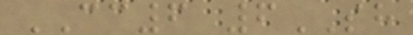CC6 6SH
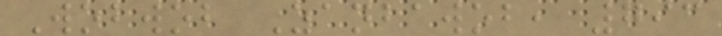Wobwob Zanbawob, 793
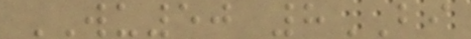WU50 8BI
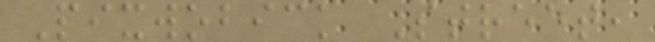Pixwobick Street,
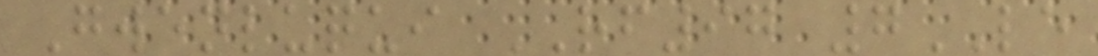Gwenluqui RF97 7LE
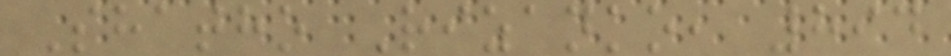Shatho Rizanko, 894
